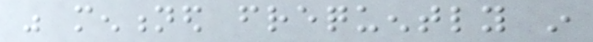was mentioned frequently in
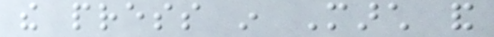the press in March and
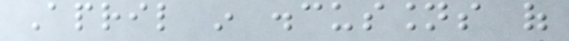April in discussions of
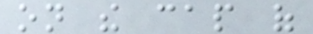on the cap of
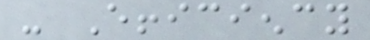- Efficiency
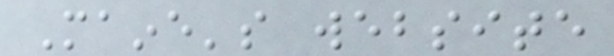Maine's website
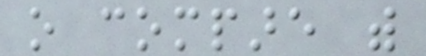o compare with
